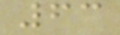63
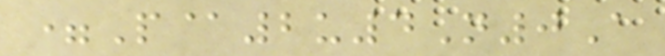=P@2u4N0A
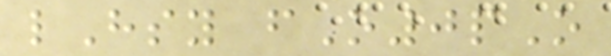lHsy fO0pO
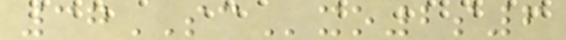37SCxo2s6
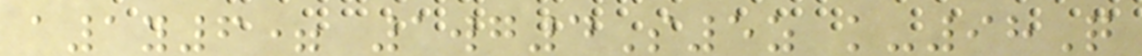a1y6= 1wg4S5z k-98Q
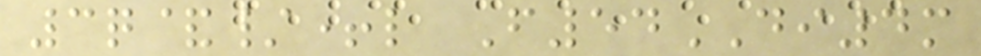3q&/+l F54DI4m
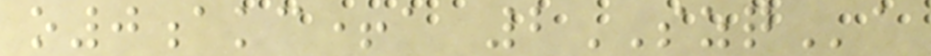o0akc+a 2SZQa
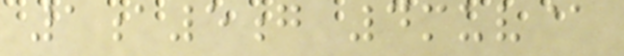1a5g 4muv@
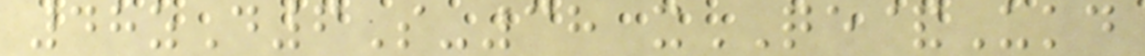48zD6S-38 xQE&Ukd
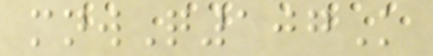mnwQ107K
